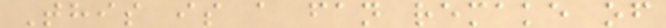This is a fan remake of
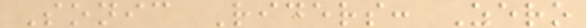Sonic Riders: Zero
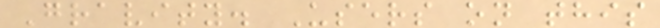Gravity. Users on this
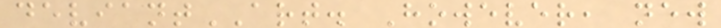deviantART. However, new
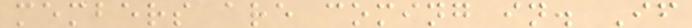members are coming in. If
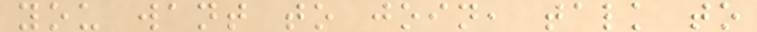you want to join, talk to
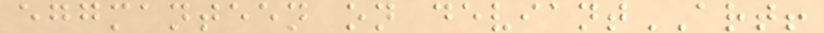eggmanteen on deviantART!
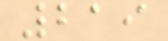219
